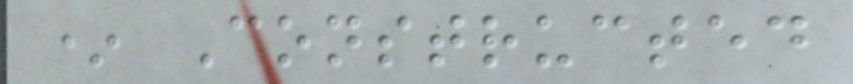* Constructed
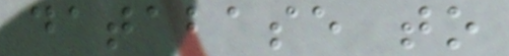database to
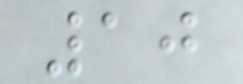10
